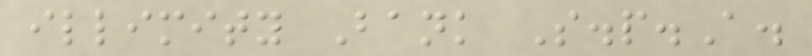illimity Bank S.p.A.
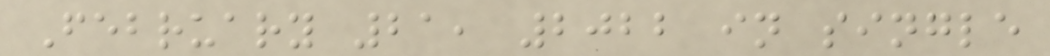February 21, 2022 in single
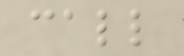call
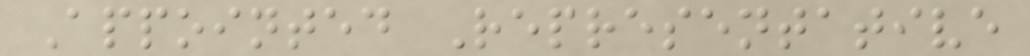Appointed Representative
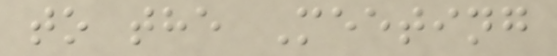to the Meeting
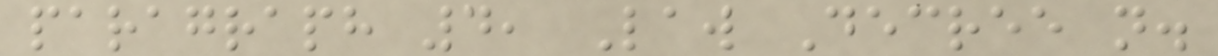paragraph 4, Law Decree n.
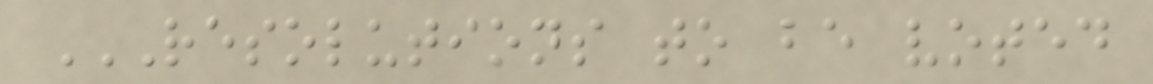RESOLUTIONS TO BE VOTED
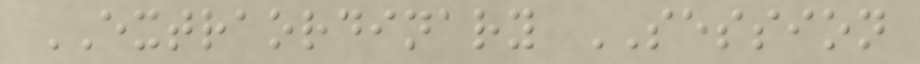EXTRAORDINARY SESSION
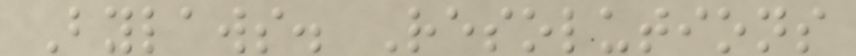Bylaws. Resolutions
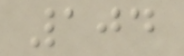104
